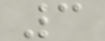3
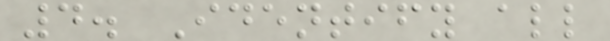4. Identify all
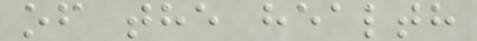of the health
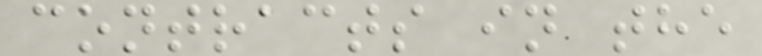contracts in the
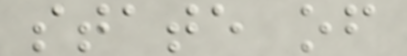state of
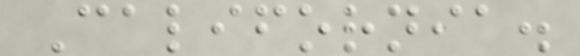California.
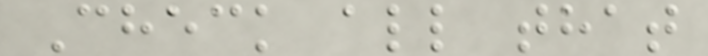Check all that
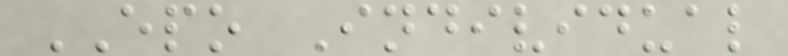EPO Individual
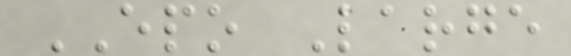EPO Large
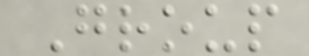Group
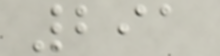291
